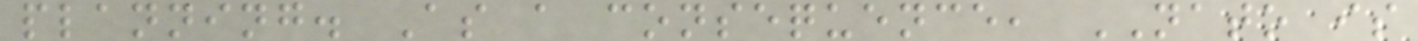planning. As a consequence, NATO is
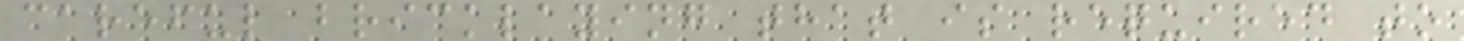careful bricklaying that is required to
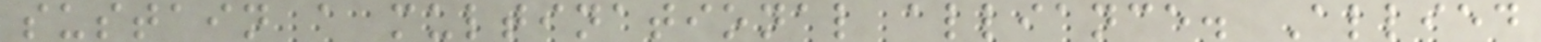sustain a multinational alliance. Allied
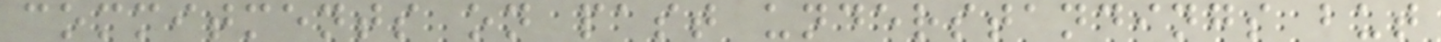commitments on past understandings but
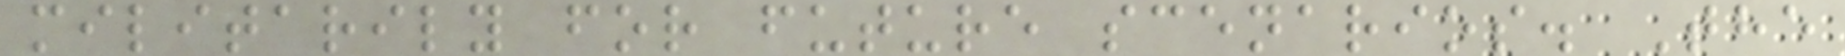militarily for future scenarios. The
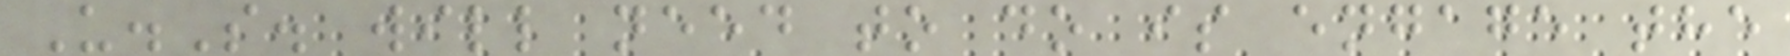U.S. will need to do is engage the
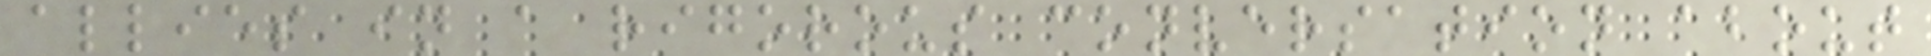allies in a rigorous conversation about
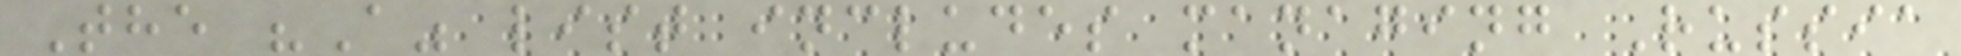The "A" list includes managing Russia
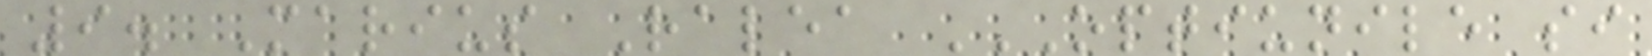9. Marius Ralea OPTIUNILE SI
